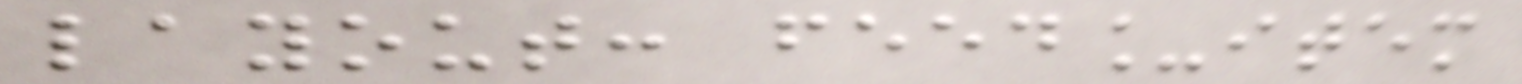layout: feed_item
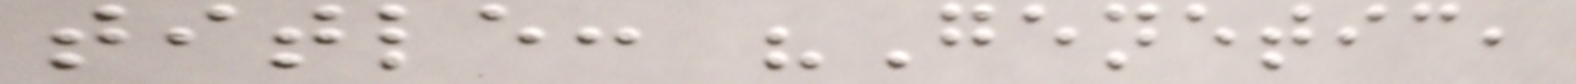title: "Genetic,
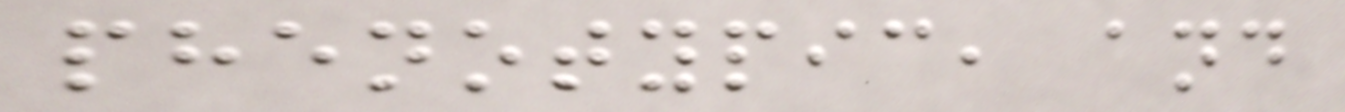phenotypic, and
